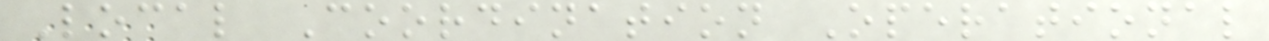Local Coordination Operational
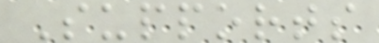Supports
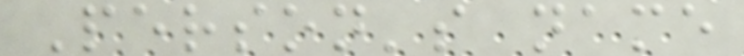Person's name
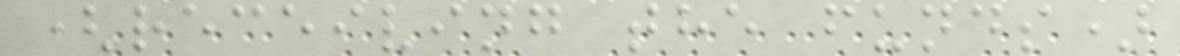(receiving the funds)
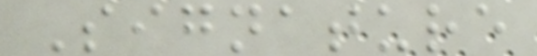Signature
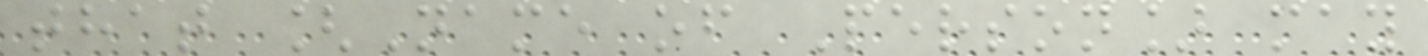that [Name of Person] may
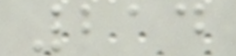214
